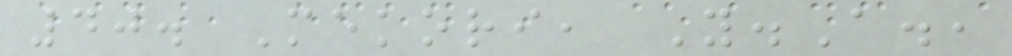40. Mekori, Y.A.,
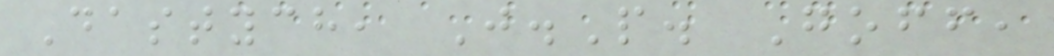Dastych, J.P. Goff,
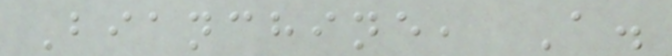Bianchine, A.
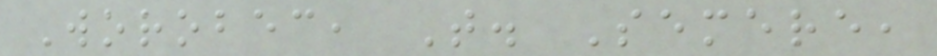Worobec, T. Semere,
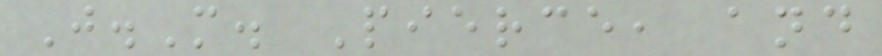J.M. Pierce, and
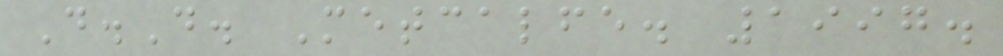D.D. Metcalfe. 1997.
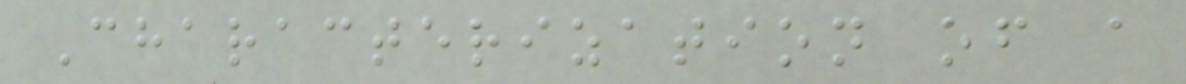Characterization of a
